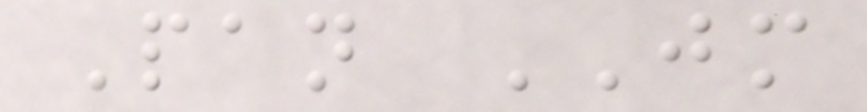Pan JM
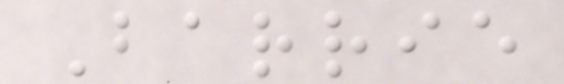Barrie
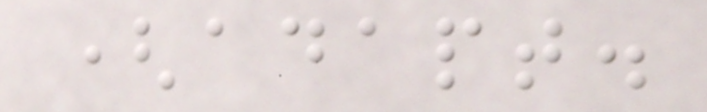(adapt.
